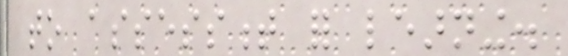to assessment for learning.
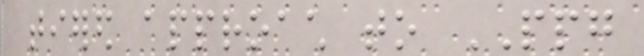tiered approach to PPG
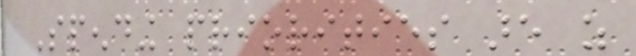Spending priorities are as
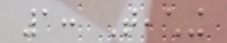1: Teaching
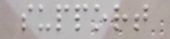support
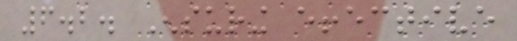6.2. Ensuring effective
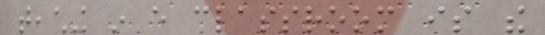teaching in every classroom is the
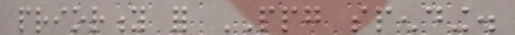priority for PPG spending.
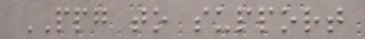PPG to support
